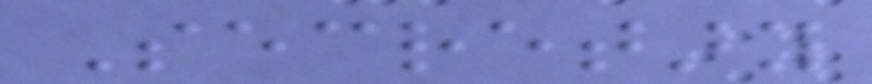Secretary
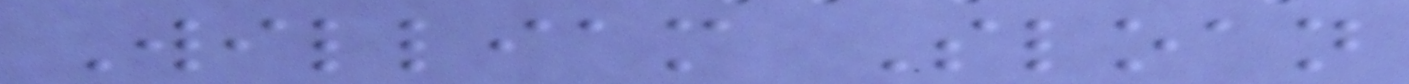William Sloan
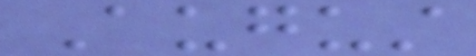August
